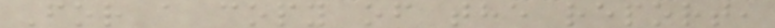For a copy of the report,
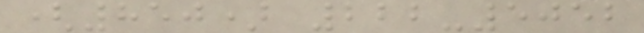(850) 222-5052
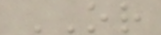OR
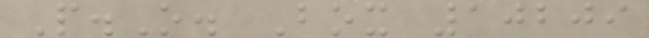P.O. Box 10209
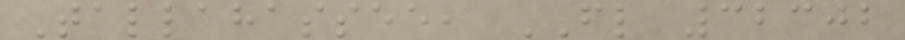Tallahassee, FL 32302
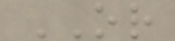OR
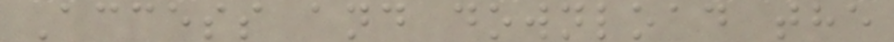Access and download the
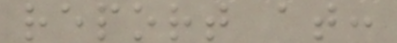report at:
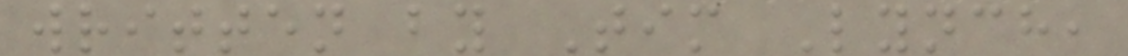written by Tim Lynch,
